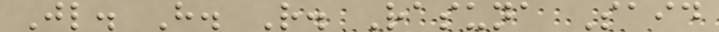Jl. H. R. Rasuna Said
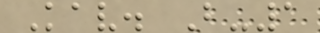Kav. B-1
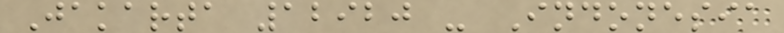Jakarta 12920 - Indonesia
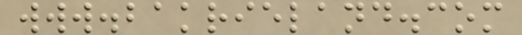www.bakrieland.com
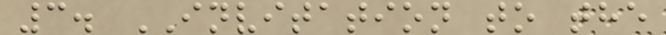3. INVITATION to the
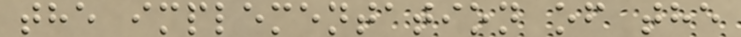the implementation of the
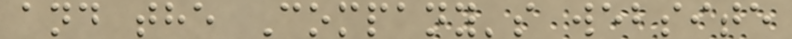and the Company's website
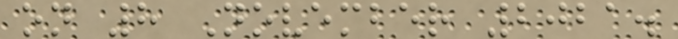on 8 November 2021.
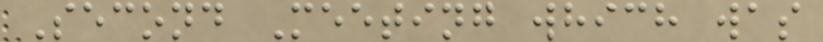Second Meeting which was
